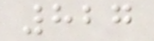827
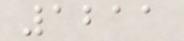1211
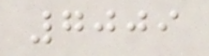7009
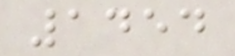1454
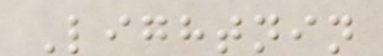Lightnin
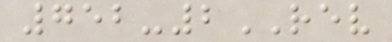752-2REV
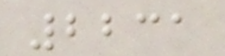2231
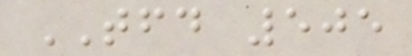TFD 505
